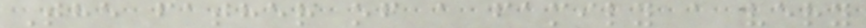The father of a family a very
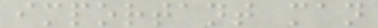important man
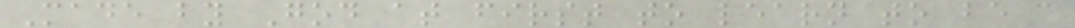Made by God at first to learn to be a
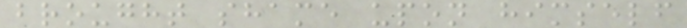brought shame upon himself
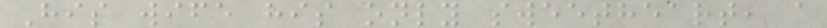His wife his only sweetheart, a
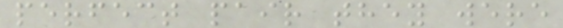perfect pair they were
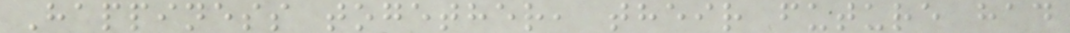Happiness together, their future had
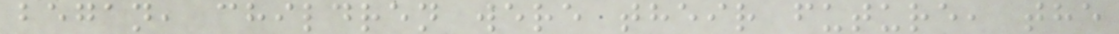began, children were their future, the
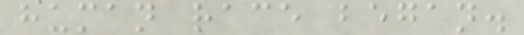human race began.
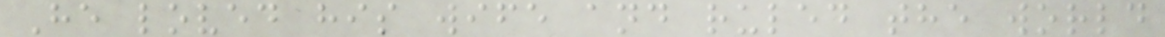He loved his wife and ruled the world
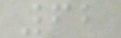62
